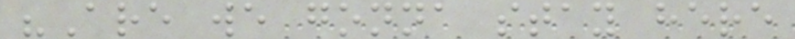"Are we gonna stay here
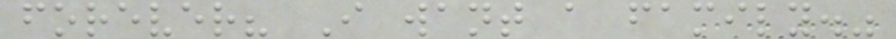forever? I want a family."
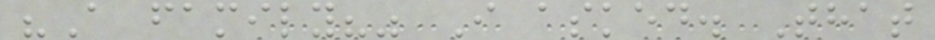"A family?" I asked. That
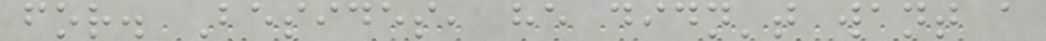for. Besides, he didn't want a
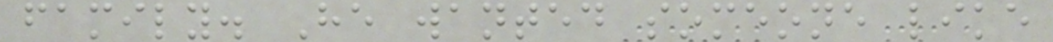family. He wanted someone like
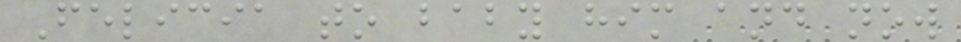Felicia to baby him and now
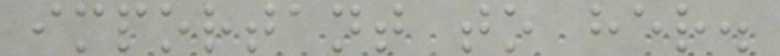important to her.
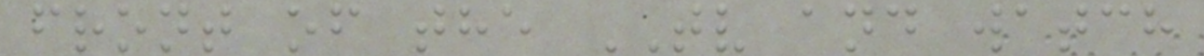front of the TV and watch
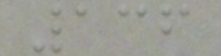136
